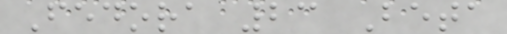Fedora 23 Beta
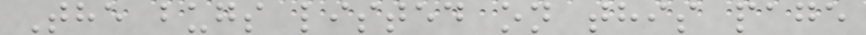The bugs listed on this page
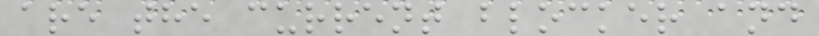are the current blocker and
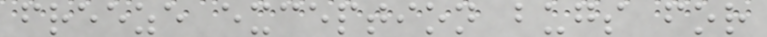freeze exception bugs for
